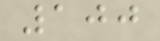100
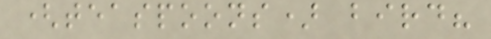(teaspoons) bird?
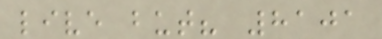live but? 8101
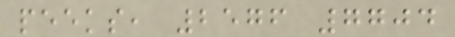peeks, 2576 7704
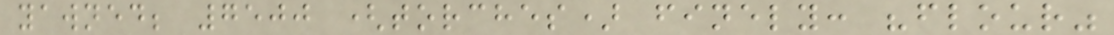yawned; 7500 (torches) finely: "flour"
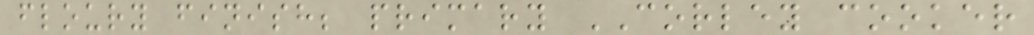floury finish; primary CORLEY cooker
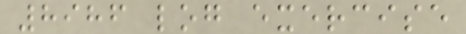8986 log exercise
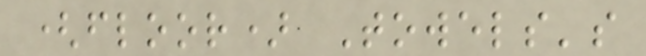(floor) Towels's
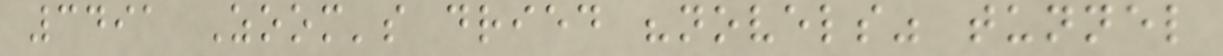3491 Zoom's dried "novels" tunnel
